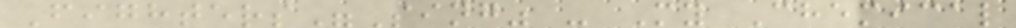Fighters"Sing" - My Chemical
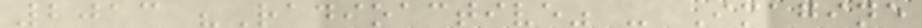2013 "Radioactive" - Imagine
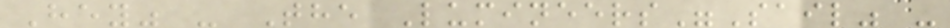Hey" - The Lumineers"Sail" -
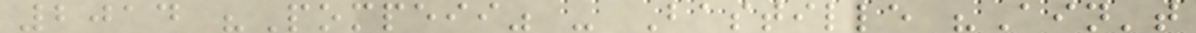2014 "Pompeii" - Bastille "Ain't
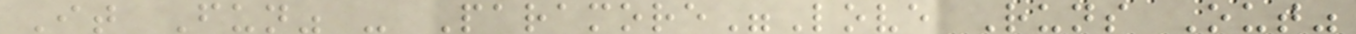It Fun" - Paramore"Love Runs Out"
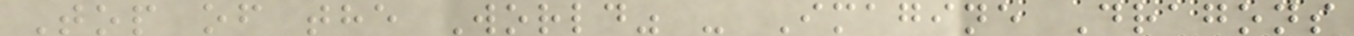Top of the World" - Imagine Dragons
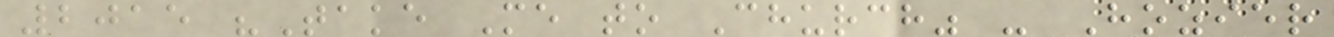2015 "Take Me to Church" - Hozier
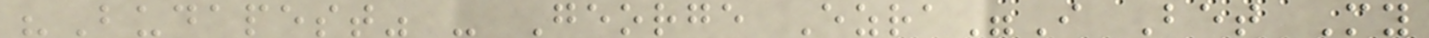"Budapest" - George Ezra"I Bet My
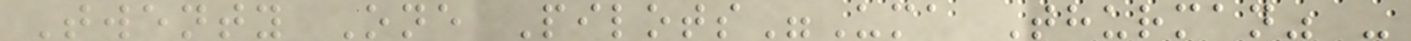Twenty One Pilots"Uma Thurman" -
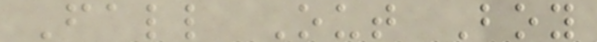Fall Out Boy
